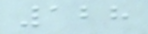128
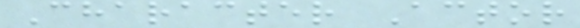Character Actor
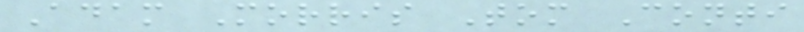Adam Morris Tom Conti
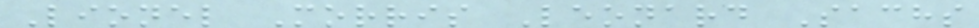Lionel Morris Leonard Sachs
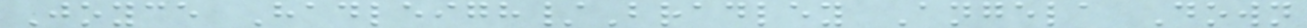Joyce Hadleigh/Bradley Angela Down
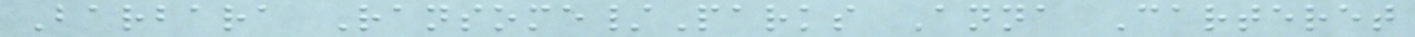Barbara Ransome/Parks Anna Carteret
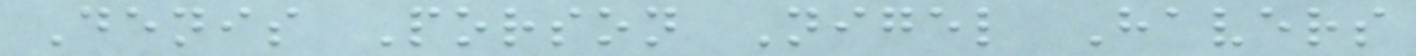Denis Porson Nigel Havers
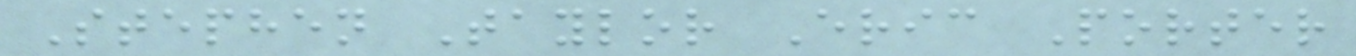Stephen Taylor Eric Porter
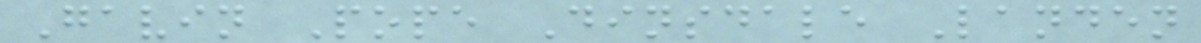Gavin Pope Dinsdale Landen
